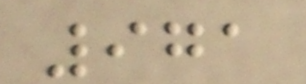971
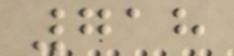718
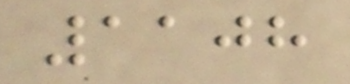1108
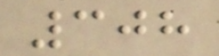308
